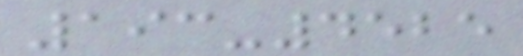193-4525
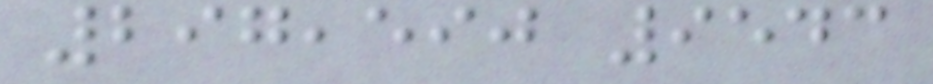297,590 9543
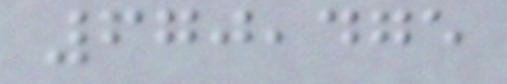670,475
